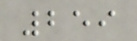259
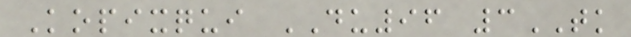Kopixqui DU96 3TK
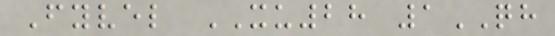Fyvel XU28 1QH
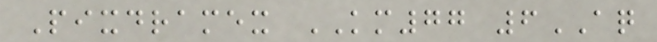Pixdramex KM77 6AQ
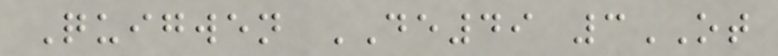Quigwen DE49 3OT
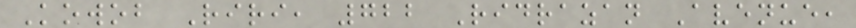Kowob Riri, 722 Ridrazan Avenue,
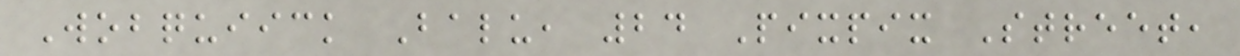Wobquiick Balu, 24 Pixpix Street,
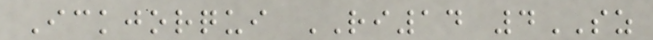Ickjorqui RI14 4SZ
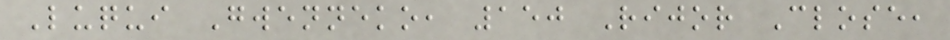Luqui Gwenneko, 150 Rijor Close,
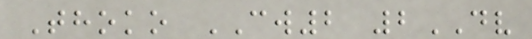Thoko CW2 2DV
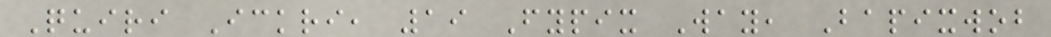Quiri Ickri, 19 Fypix Way, Bapixwob
